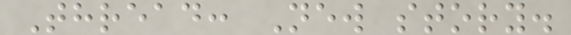Thread: New story.
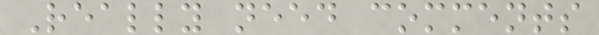Really need comments
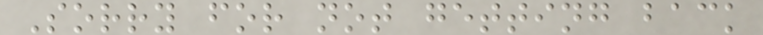Sorry for not getting back
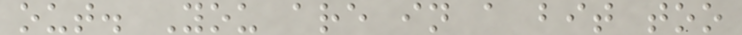out. You are in a bit too
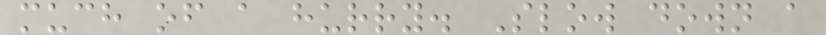much of a hurry. Slow down a
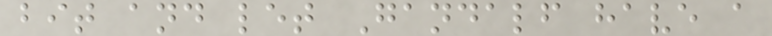bit and let Gandalf have a
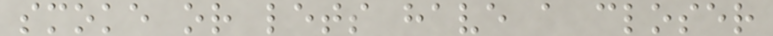smoke or lets have a closer
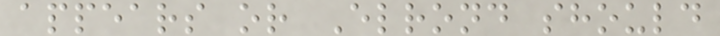appears or Elrond should
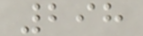298
